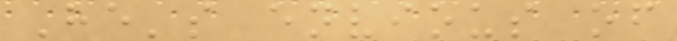He's envious of
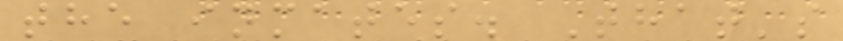the inmates. That's
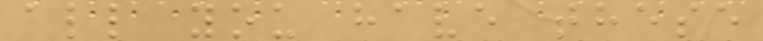all you have these
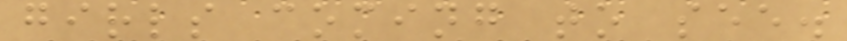girls coming to see.
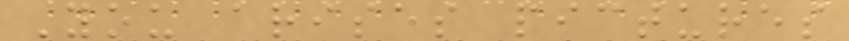You arises pictures
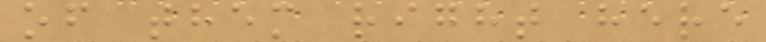of them right here
